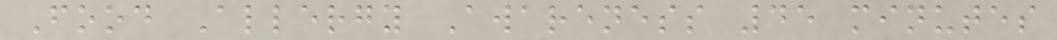Food Allergy Awareness 45 minutes
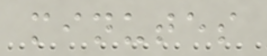minutes
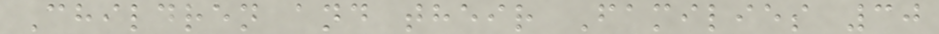Children and their Families 30
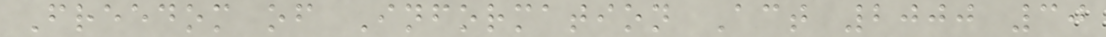Freedom of Information Act 2000 30
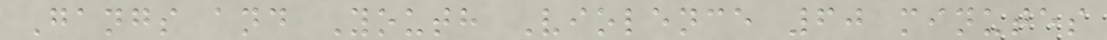Gangs and Youth Violence 60 minutes
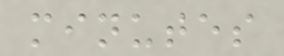minutes
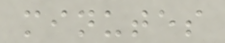minutes
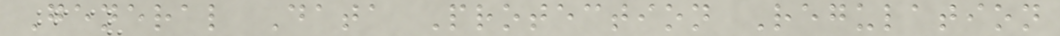General Data Protection Regulation
